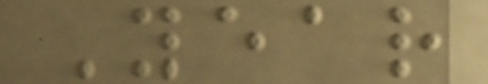Year
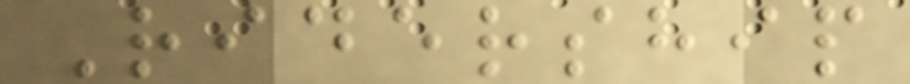Ridership
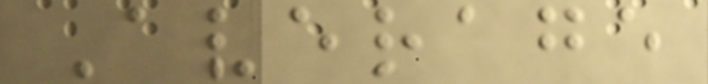Average
